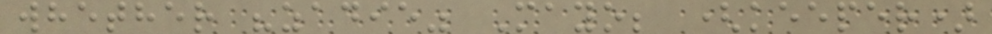whether "zadie" Mayo; (keeper)
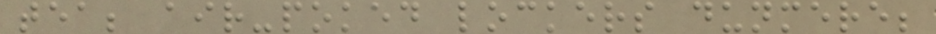tea; air-poked lockers dunmere;
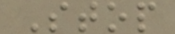Stop
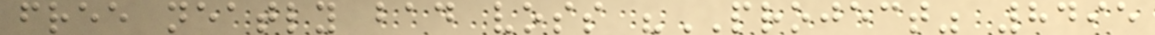free neatly bad voss "PROJECT" 8495
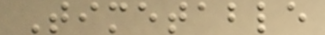Timetable
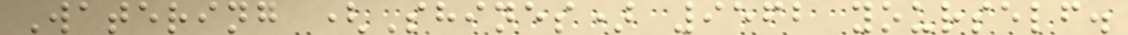Watering (Shines) 9562 yourself.
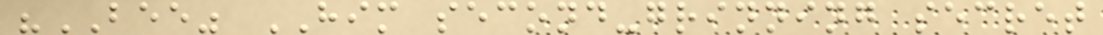"BEE" HIM second-grinning secret
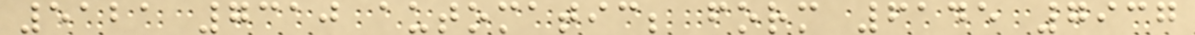5121 7310 automatic; form 6145 7937
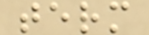term
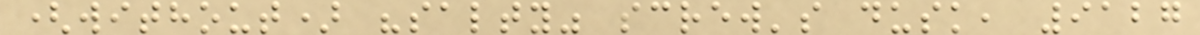(without) "salty" screw's dusk, 9127
